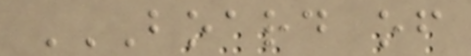BOARD OF
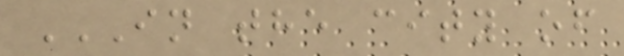IN THE CITY OF
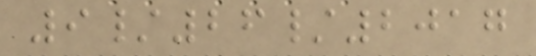9/26/2017
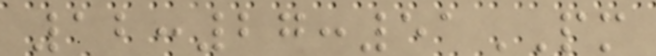12:27:51PM
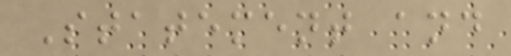Statement and
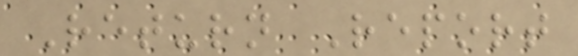Return Report
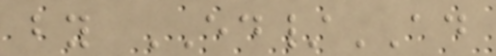by ED/AD
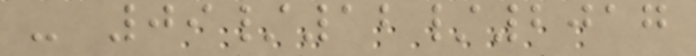- 09/12/2017
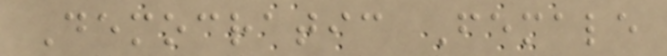Democratic Female
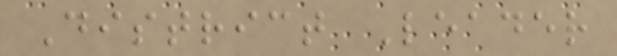District Leader
